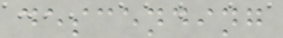descending
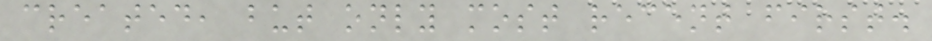created, but only most recent first.
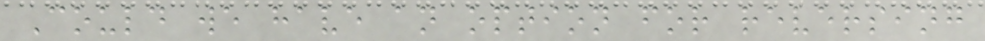Could we have an option for reversing
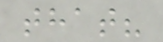that?
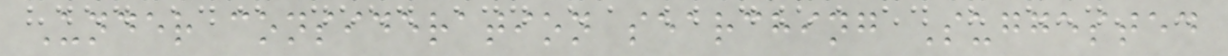Under consideration searching Suggested
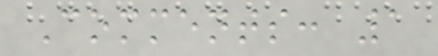Comments: 1
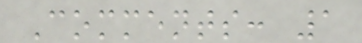Comments: 1
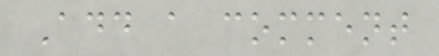Add a comment
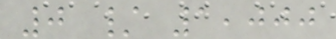0 / 1,000
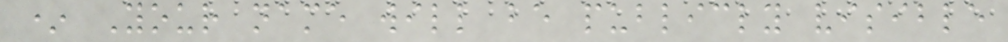* Your name will be publicly visible
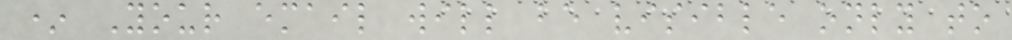* Your email will be visible only to
